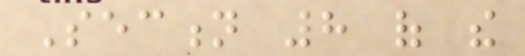Section 8 of the
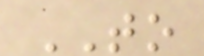TO
